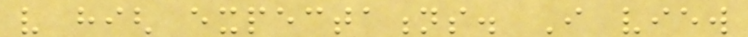very high expectations. I view
